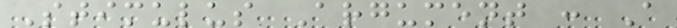Stimulus Argument : A
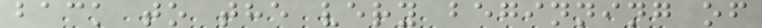back to the very beginning of
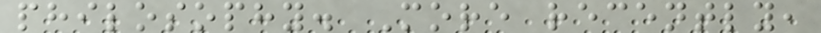philosophy. More recently,
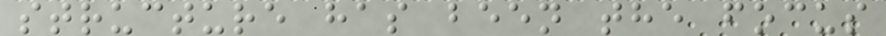structure has been the focus
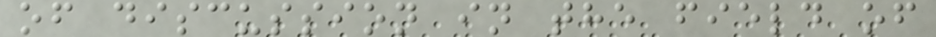of discussion in the field of
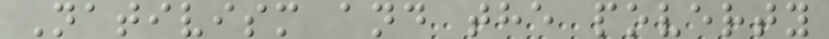Nativism and the poverty
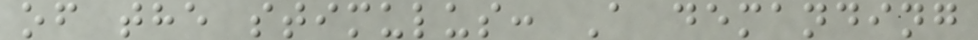of the stimulus: A demanding
